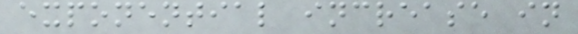exponential increase in
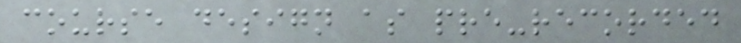course design as pre-recorded
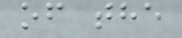of the
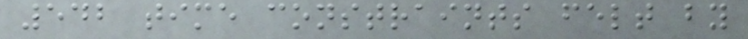542 time constraints felt by
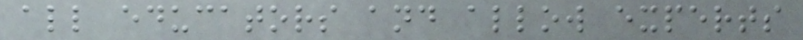all educators and allow experts
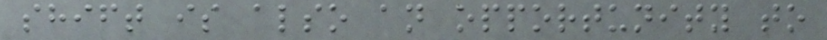shift is also an opportunity to
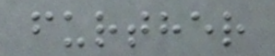further
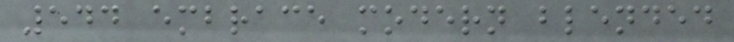544 embrace modern blended
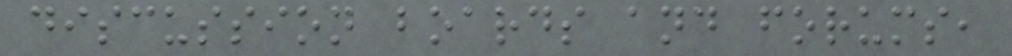discussion boards and forums,
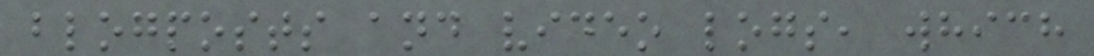blogposts and video logs, which
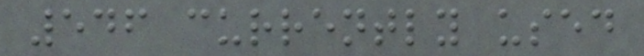546 currently used
